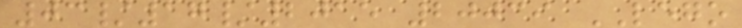03/17/2015 20039 LEGO
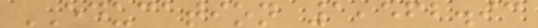EDUCATION 1,562.93
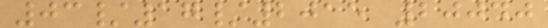03/17/2015 20040
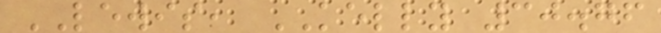LEWIS, KELLY 30.76
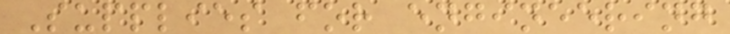Supplies for engineering
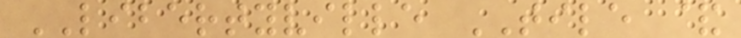LIBERTYVILLE TILE &
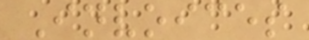Invoices
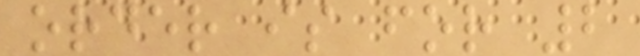order is for 2
